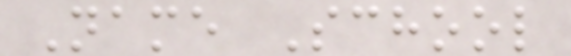Name School
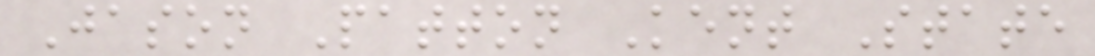Jason Patton Kent State
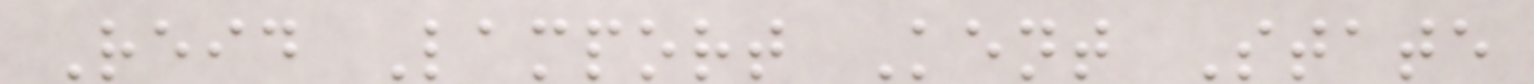Reid Lamport Kent State
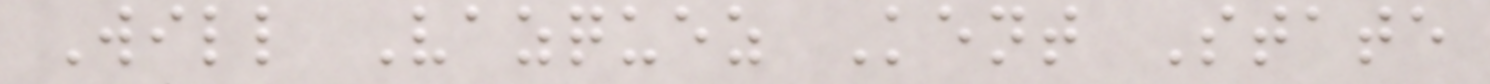Will Vazquez Kent State
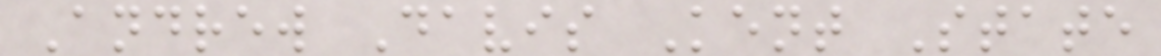Andrew Davis Kent State
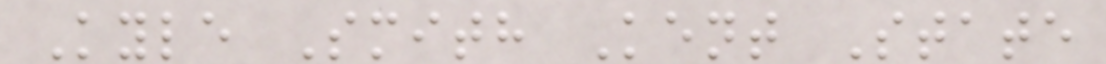Kyle Smith Kent State
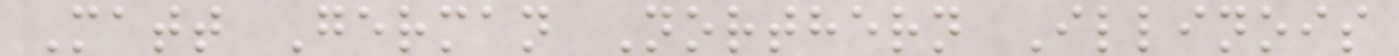Matt German Northern Illinois
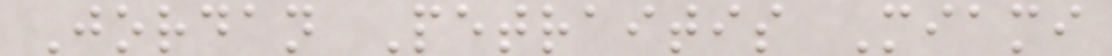Jordan Petraitis Miami
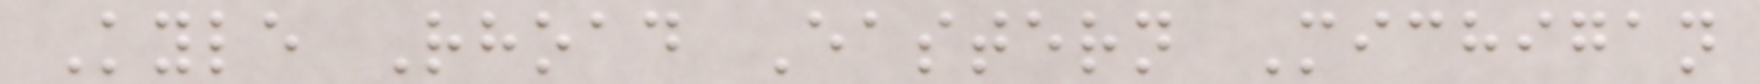Kyle Rhoad Eastern Michigan
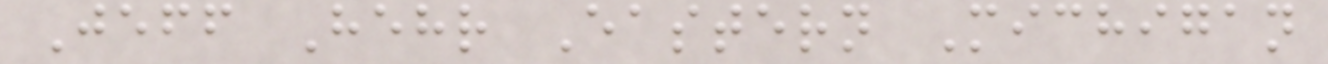Jeff Hehr Eastern Michigan
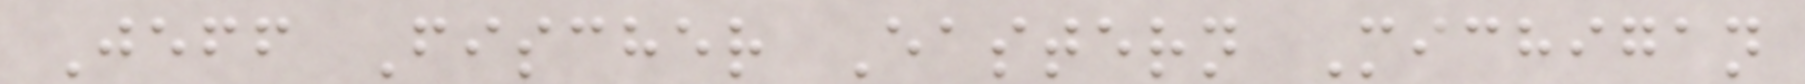Jeff Fischer Eastern Michigan
